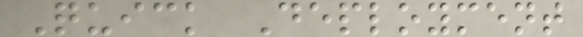Quick Deployment
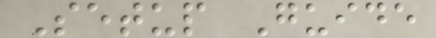Setup Guide
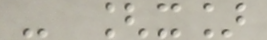- [x]
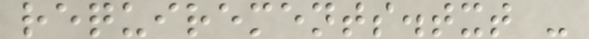requirements.txt -
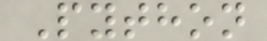Python
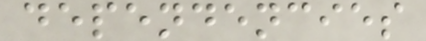dependencies
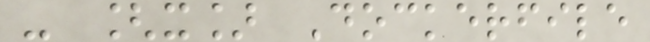- [x] Dockerfile
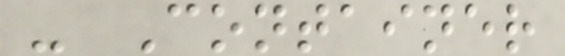- Container
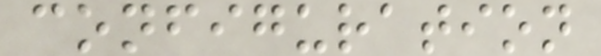configuration
